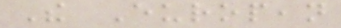The European
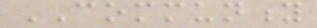COMMUNITY
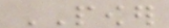POWER
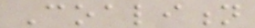Coalition
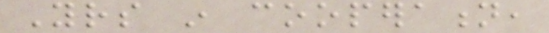Yours in cooperation,
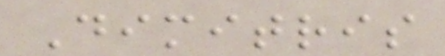Dimitris
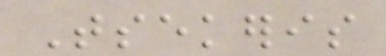Tsekeris
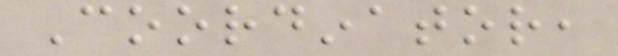Coordinator,
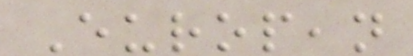European
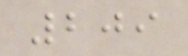209
